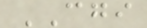CGI
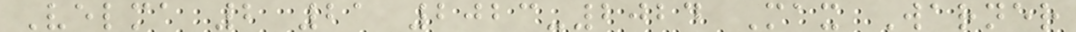Velma 2 21 2023-2024 Max Warner
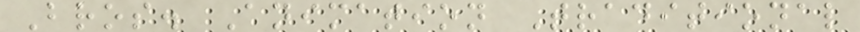Bros. Animation Traditional
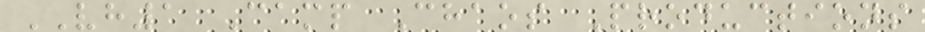VH1 Camp Chaos Productions
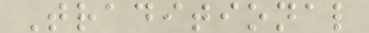Traditional
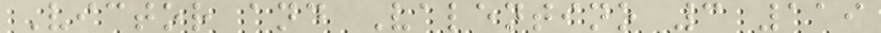Victor and Valentino 3 119
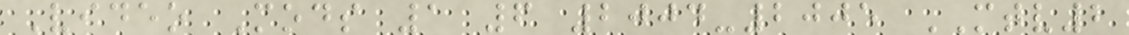Video Mods 1 6 2004-2005 MTV2
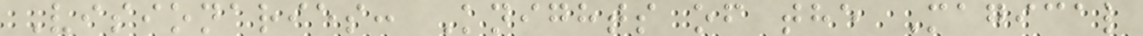Visionaries: Knights of the Magical
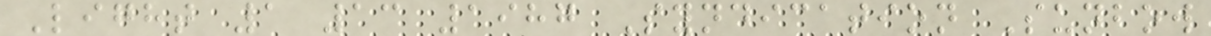Light 1 13 1987 Syndication Sunbow
